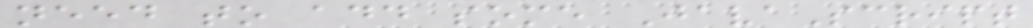need to add some JavaScript
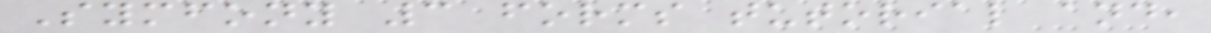Symfony 3 forms tutorial and,
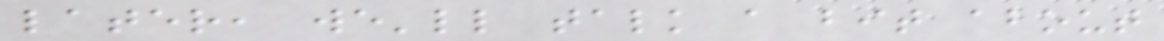later, we'll talk a bit about
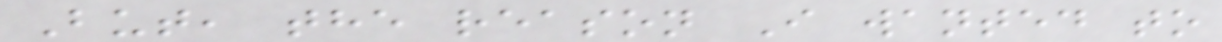But, the reason I wanted to
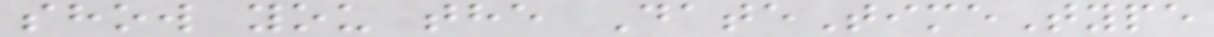show you the DateTimeType
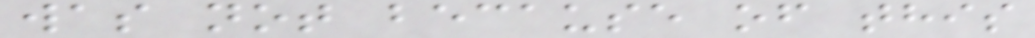was not because of this
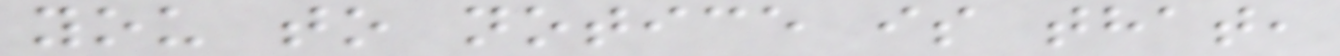you to notice is that,
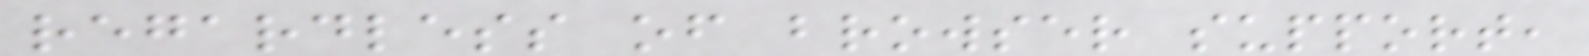regardless of browser support,
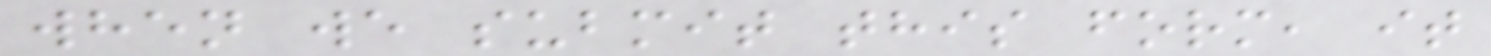when we submit this form, it
